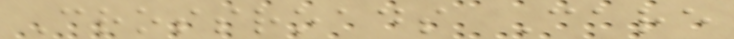Crossroads Care
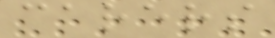carers
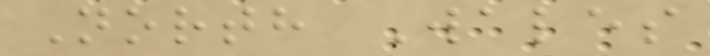North Wales
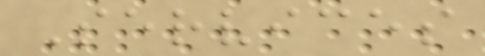Services
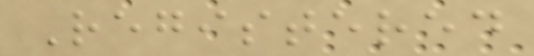Registered
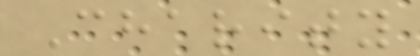Charity
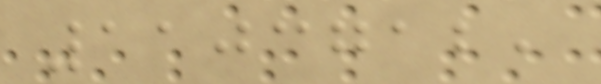1103712,
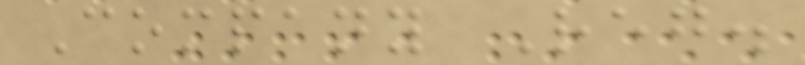Company Reg.
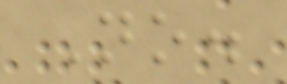No.
